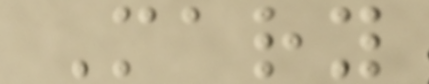Mary
